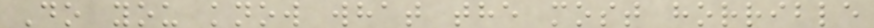Do you know what the most horrible
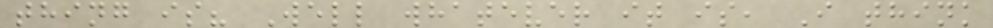thing is? Well whatever it is, I think
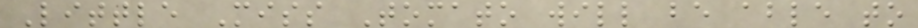Little Miss Tomato will be able to
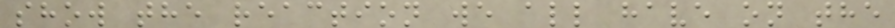show the reaction we all have on the
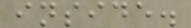inside.
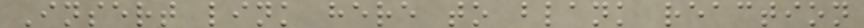Insert link here to blank reaction
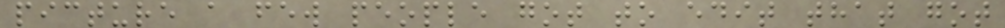picture a few people got to edit that got
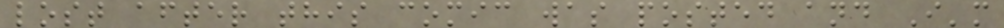lost after this comic was posted and I'm
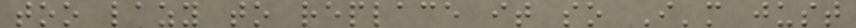too lazy to replace it so I'm just
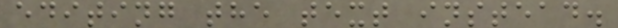editing the text instead.
